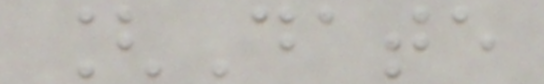[Date
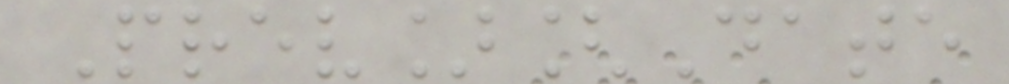Prev][Date
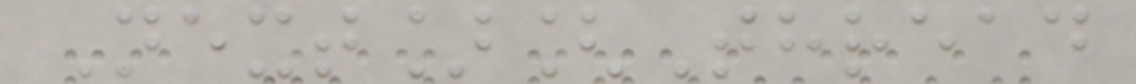Next][Thread
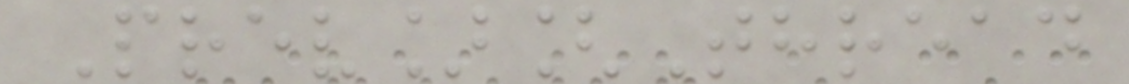Prev][Thread
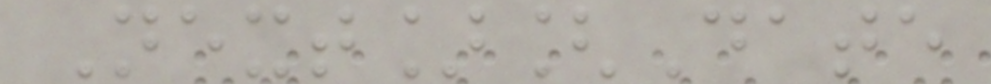Next][Date
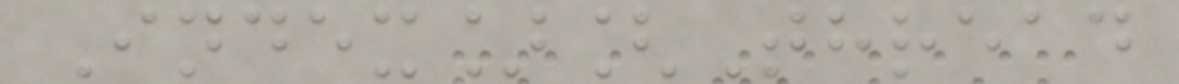Index][Thread
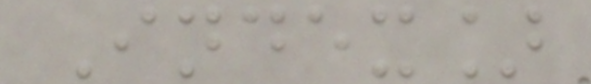Index]
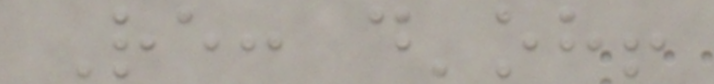Re: d'oh!
